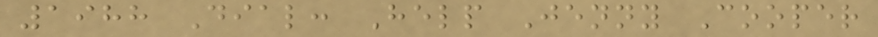1988 Dial: Help Jenny Cooper
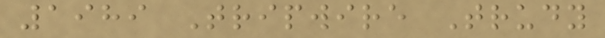1989 Tripwire Trudy
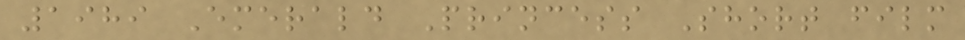1989 Emerald Princess Short film
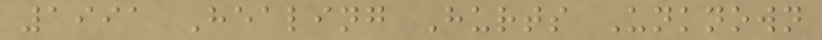1991 Healing Hurts Unknown
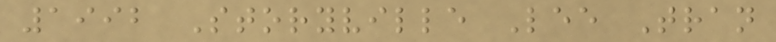1992 Storyville Lee Tran
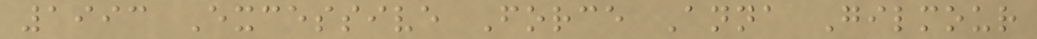1993 Excessive Force Anna Gilmour
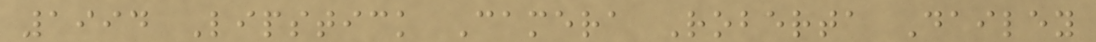1994 Lipstick Camera Roberta Dailey
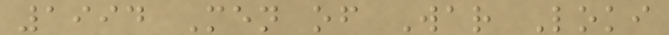1994 Men of War Loki
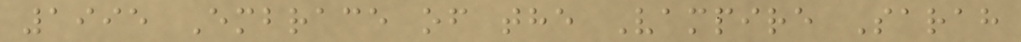1995 Embrace of the Vampire Sarah
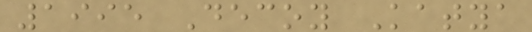1995 Decoy Katya
